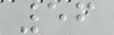56
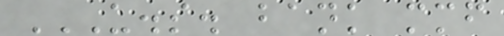U.S. BANK MMF
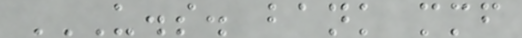U.S. BANK MMF
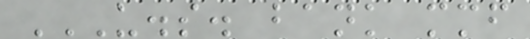U.S. BANK MMF
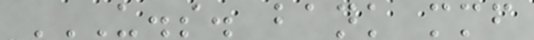U.S. BANK MMF
